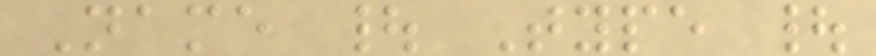Name | Type |
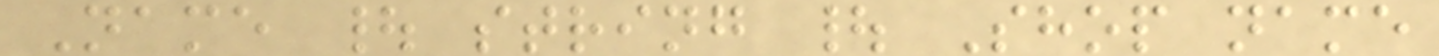Name | string | Shop name
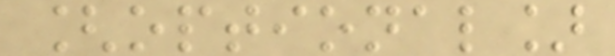[optional]
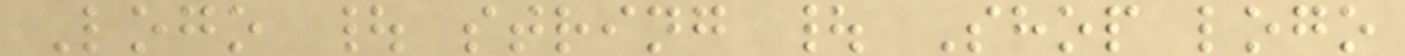Logo | string | Shop logo
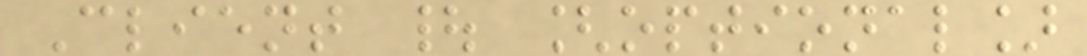Client | [optional]
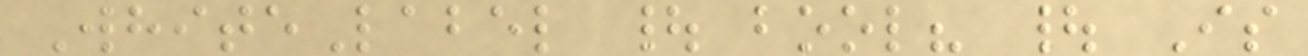WhiteLabel | bool? | Is
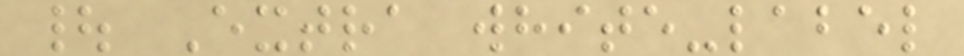| Extra white-label
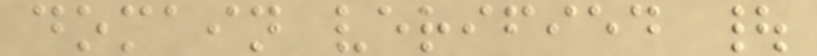domain verified |
